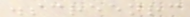.screenrc
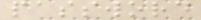password
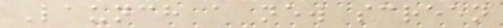Launch a new screen
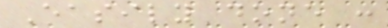Easily done :
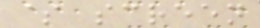$ screen
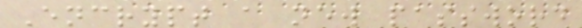Encrypt a new password
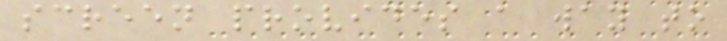screen provides a way to
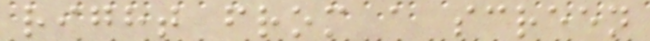right from a screen
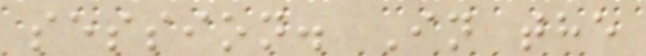session. In the
